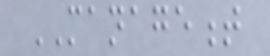MANAGEMENT
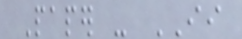Paper - II
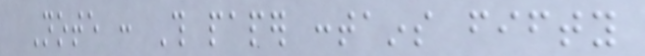Note : This paper contains fifty
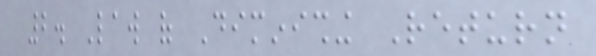2. Law of Diminishing Return
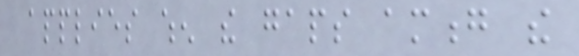applies when the gaps among the
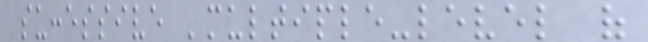successive 'multiple-level of
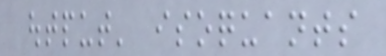output' isoquants
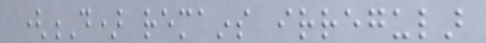(D) remains irregular
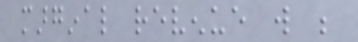marginal revenue will be
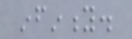infinity.
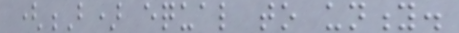(B) equal to unity.
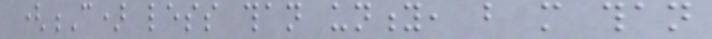(C) less than unity, but more than
